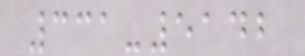331-5142
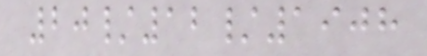20/12/1908
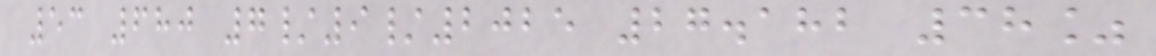53 680 7/9/2025 27.182 38%
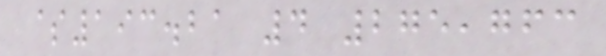$193.21 4 275,763
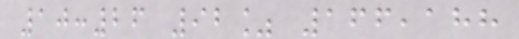10:26 92% 166,188
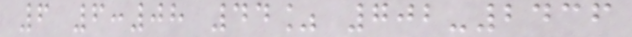6 6:08 44% 702-2436
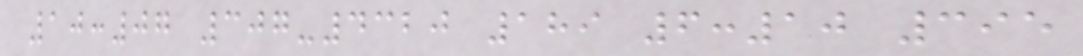10:07 307-4320 189 6:10 395
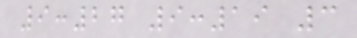9:27 9:19 3
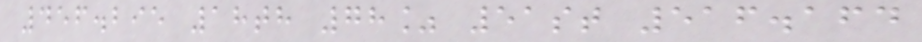456.295 18th 78% 51st 516.164
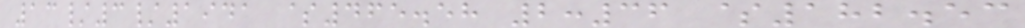13/3/1941 $465.58 2:36 $182.53
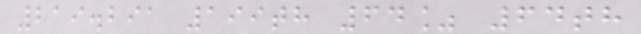219.291 199th 64% 64th
